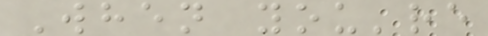When you're
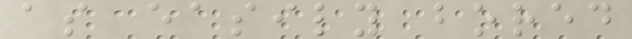as easily bored
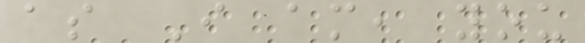as I am, you
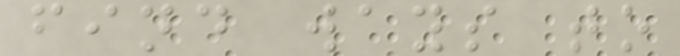find ways to
